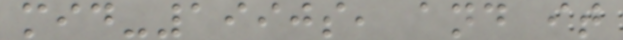mid-1990s, and it
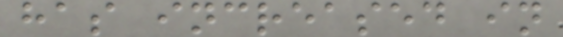has increased in
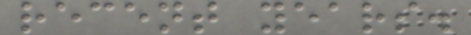recent years.
